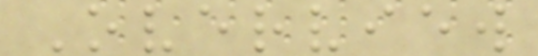Overview
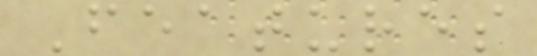Features
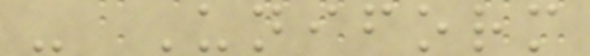- Uniform
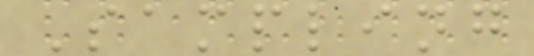Sampling
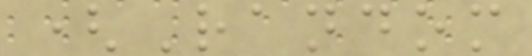(Random
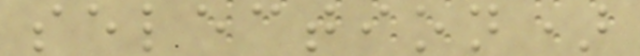selection)
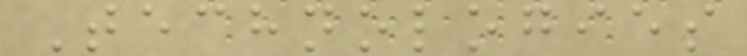Technologies
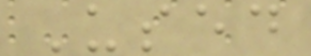Used
